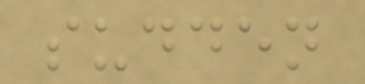sudden
